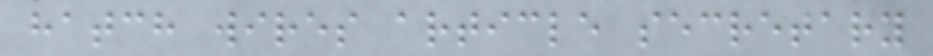hatch wires article secretary
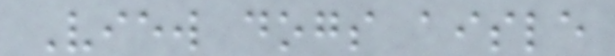View dogs aisle
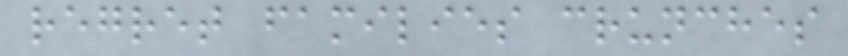regret families crunches
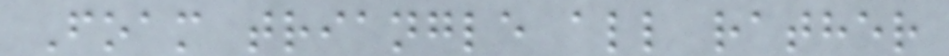Foam triangle all rather
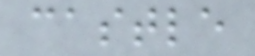castle
